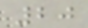20
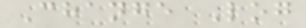Change Log
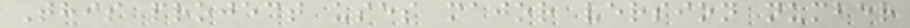This project uses major version number
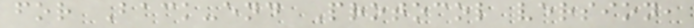for Back-end Protocol version,
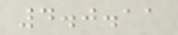4.0.11
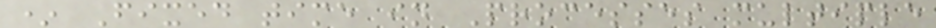* Fixed time in Processes multiple
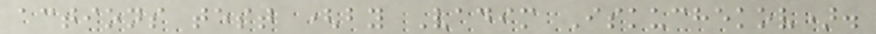actions test (by Vadim Iskuchekov).
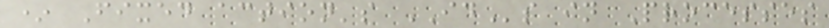* Fixed action's IDs in Processes
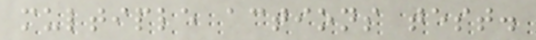multiple actions test.
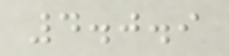4.0.9
